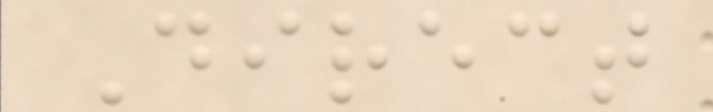Direct
